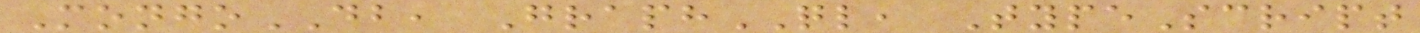MongoDB, GraphQL, TypeScript
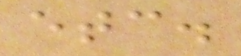etc.
